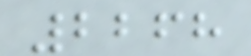2268
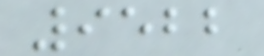9522
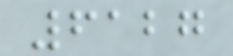6127
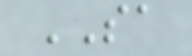SA
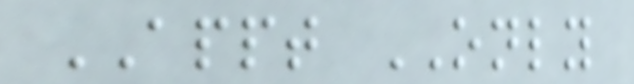APPT ONLY
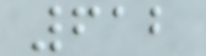612
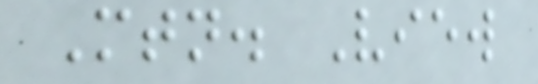Mtn. View
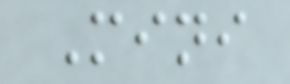Mini
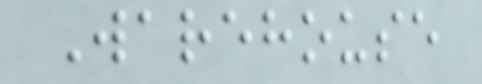Warehouse
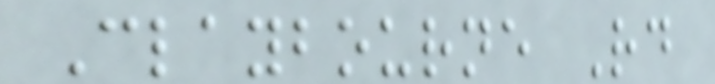Claybourne Rd
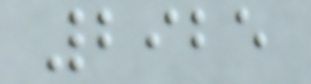2925
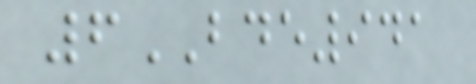6BDE941
